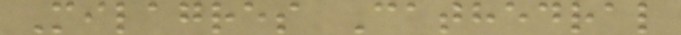Milagres Cathedral
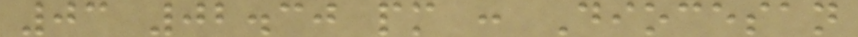03 02.30 pm : Diocesan
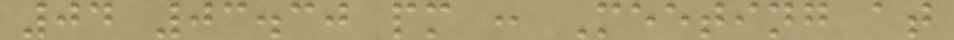04 03.30 pm : Meeting at
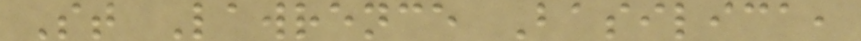St Lawrence Basilica,
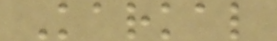Karkal
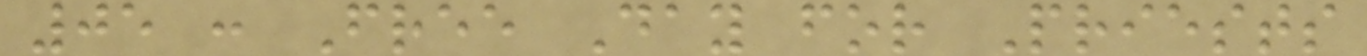05 : Free Day for Priests
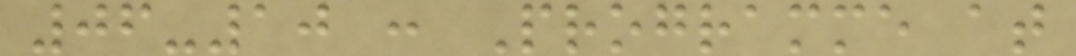06-10 : Programme at
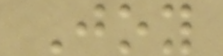Joy
